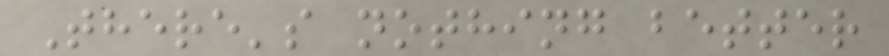There's nothing better
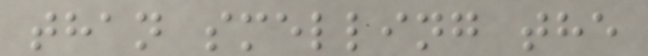than smelling the
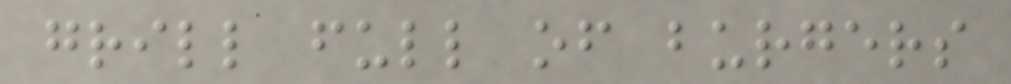grill full of burgers
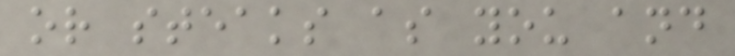or steaks as you and
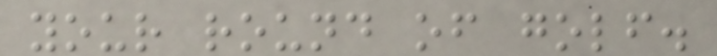your round of golf.
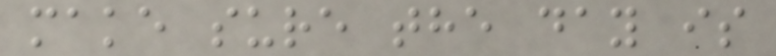make sure the day is
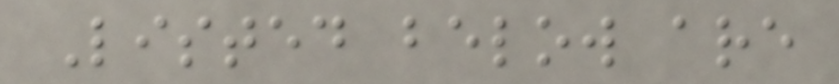Listed below are
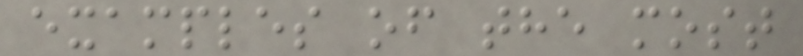examples of the most
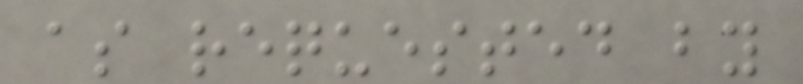as requested by
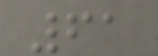61
